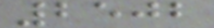2502
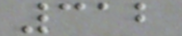312
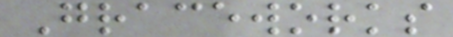Graceworks
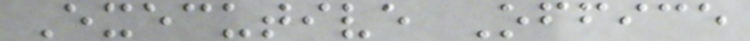Executive Office
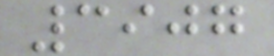3907
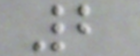2
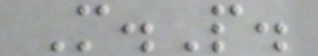M.P.
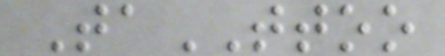TaTTOO
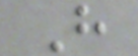H
